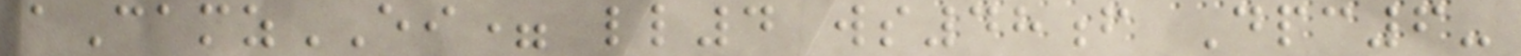aCamzEI= ll4 ws48f Dpc6-
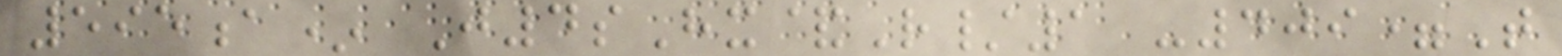595a* J4sHx&R/1 -409=T
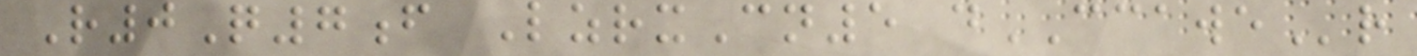R0Q7f LzrxCn5 dCCAWEr
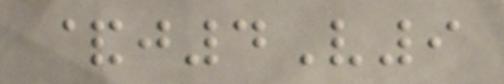&j4V9
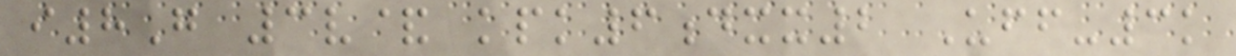i8G 3v& kpk6dxx2 Uff-3k
